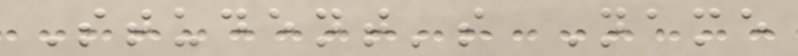Student's Name
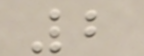2
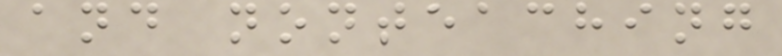and nonteaching
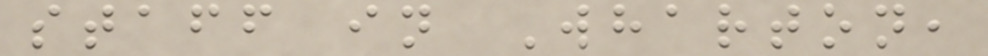staff in Wharton,
